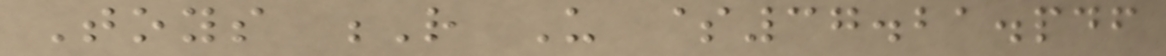Toys R Us $37.21.pdf
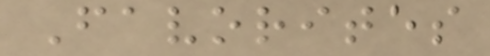Favorites
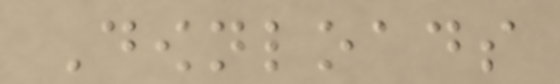Downloads
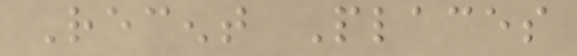Recent Places
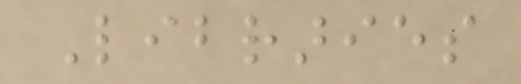Libraries
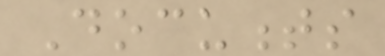Documents
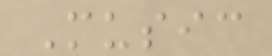Music
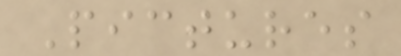Pictures
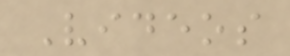Videos
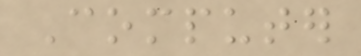Computer
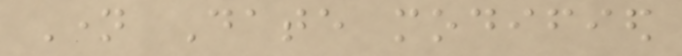Name Date modified
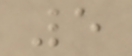5
